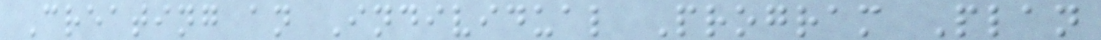Creating an Individual Program Plan
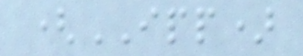(IPP)
